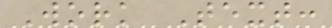Work Text:
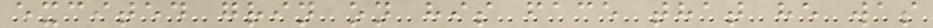excited grin on his face that he was
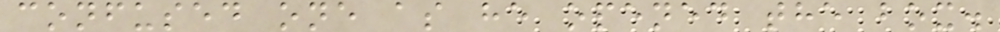confused one as he opened the box.
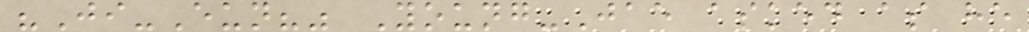"Ji-Eun?" Young-Jae asked as he
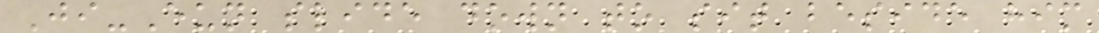Ji-Eun slide down to sit beside him
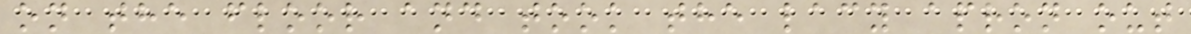on the floor and took the lacy apron out
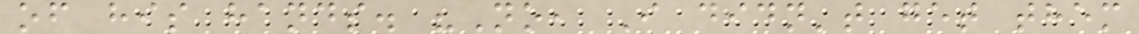of his hands. "No, I didn't get them
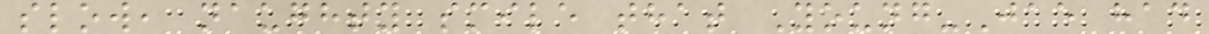slow, naughty smile that Young-Jae had
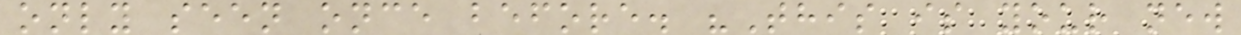only seen once before. "This is your new
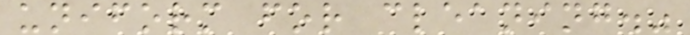uniform for cleaning."
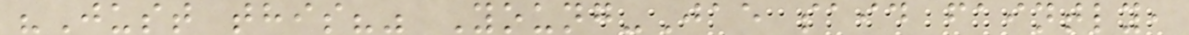"Just this?" Young-Jae said faintly,
